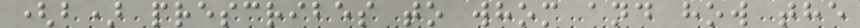(b) prescribes to whom and how the
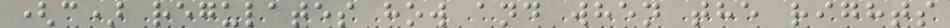(c) regulates how and when the rights
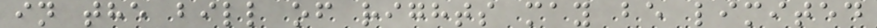in the bill of rights may be limited
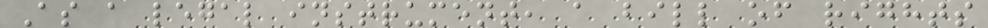As a legal instrument, a bill of rights
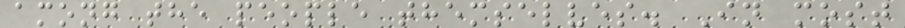among the people themselves. In most
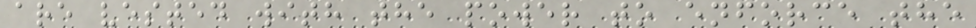are vested with the power to enforce the
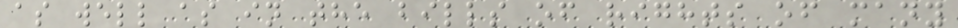as well as in the bills of rights of many
